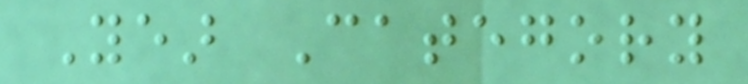Year Category
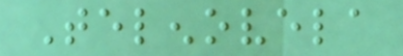Telenovela
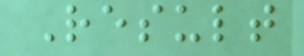Result
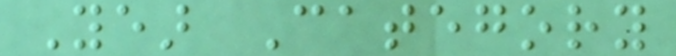Year Category
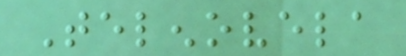Telenovela
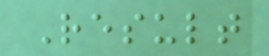Result
